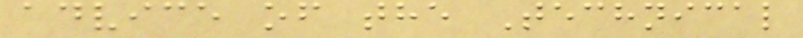advice of the Technical
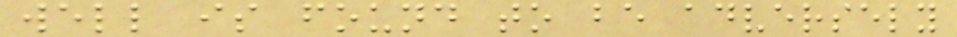well is found to be adversely
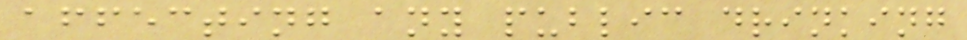affecting any public drinking
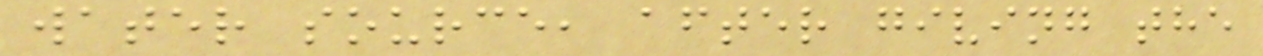water source, after giving the
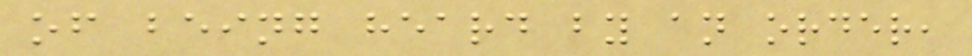of being heard by an order,
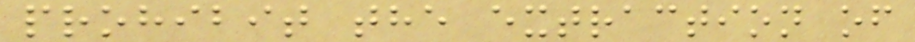prohibit the extraction of
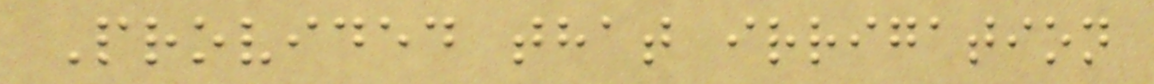Provided that irrigation
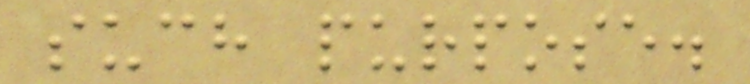such purpose.
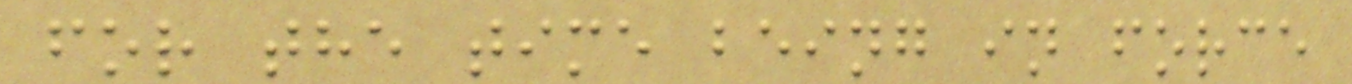for the time being in force
